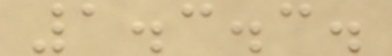1.3.3.
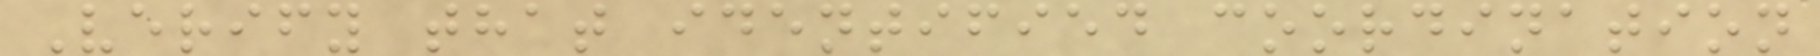Verify that identified coordination
